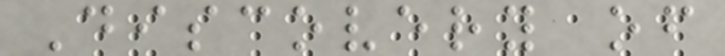Discovery of
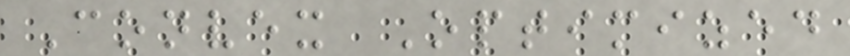Convex Optimized
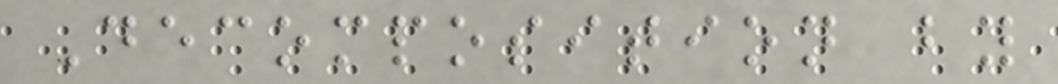Decomposition by
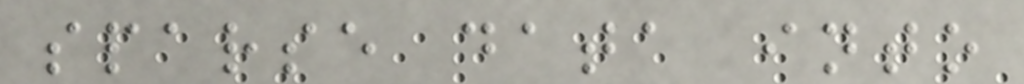sparse data into
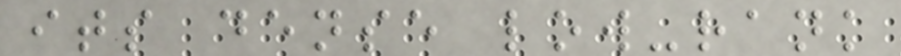its dense low-rank
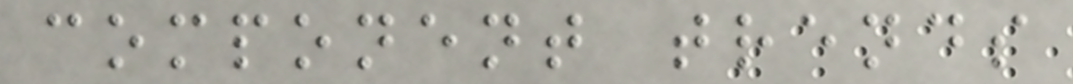component trends
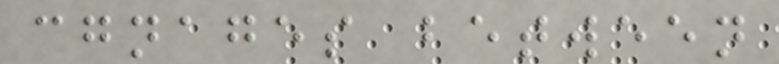cgnages between
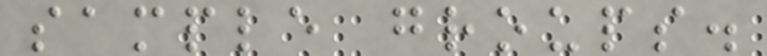sample groups.
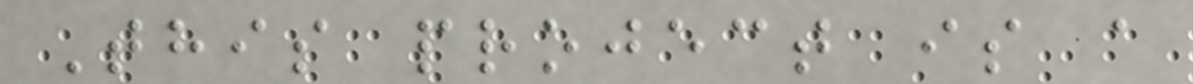This project is a
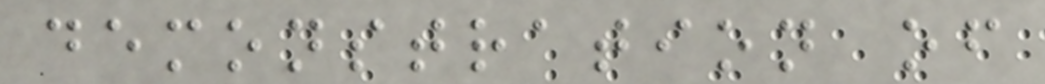demonstration of
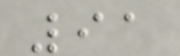91
